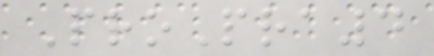ProPra4
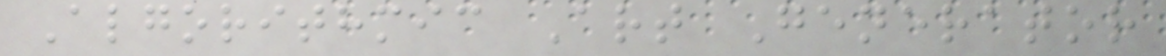Algorithmic Art Generator
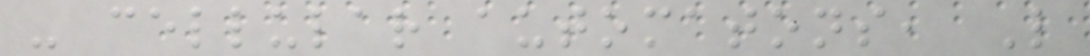- cellular automatons, L
